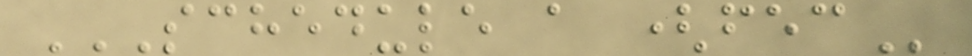SCHEDULE A (FEC
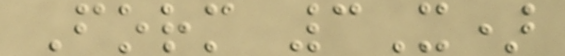Form 3X)
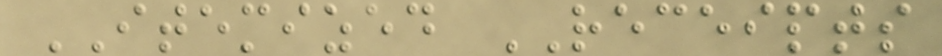ITEMIZED RECEIPTS
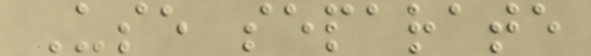Use separate
